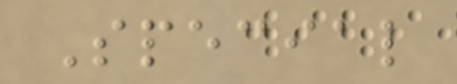Special
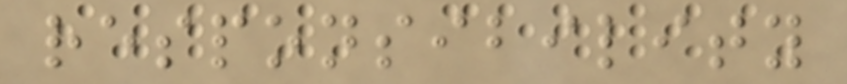responsibility
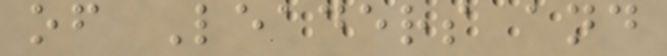of Leaders and
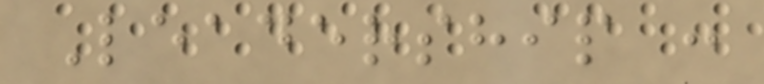Leadership :
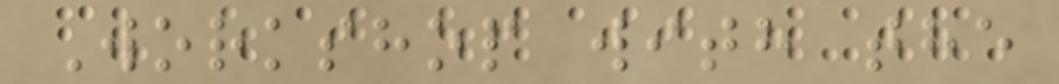Workshop with the
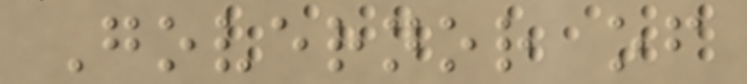Governor of
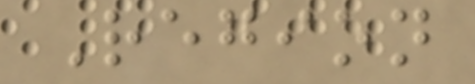Region
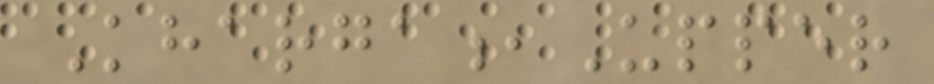Kharga,Upper
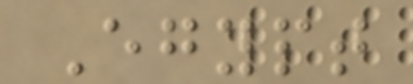Egypt
